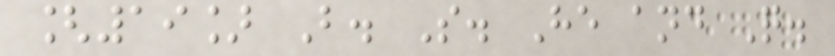[19] B. S. He and Q.
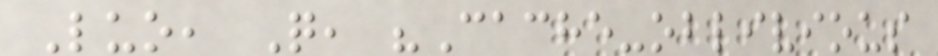Luo, Q, "Cache-oblivious
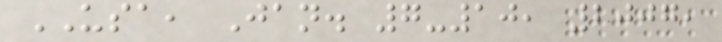USA, Jan. 7-10, 2007,
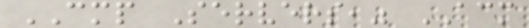CMP Servers," ACM
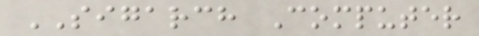SIGARCH Computer
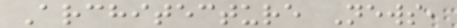Architecture News,
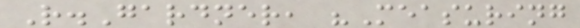R.Gardner, "Measuring
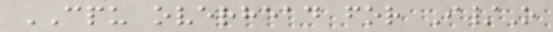CPU overhead for I/O
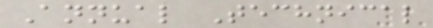Annual Technical
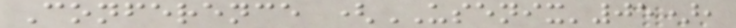Conference (USENIX'05),
